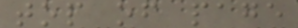top of page
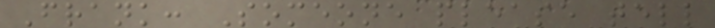Frank: Someone please tell
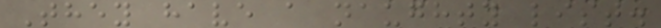They have a naughty list.
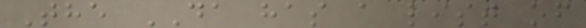The DA has a list of
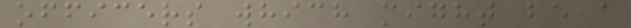officers which might be a
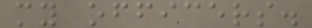my officers.
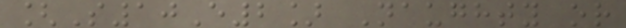[S10E2] Naughty or
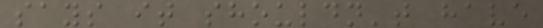says it shouldn't have
